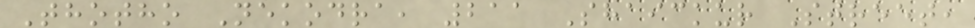Thotho Nekodra, 211 Shaickur Street,
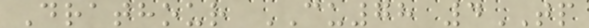Drathour CU78 4TP
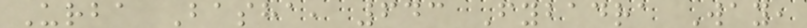Urba Basha, 643 Fybadra Way,
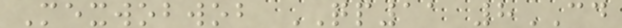Mexwobwob QP11 8CD
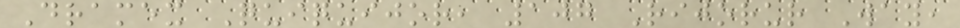Dramex Quiquijor, 107 Rijorur Way,
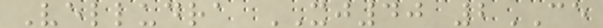Velludra XJ40 2CE
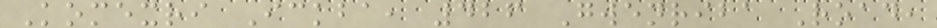Komexri Ickba, 426 Gwenriba Road,
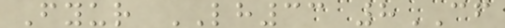Fyur LH33 8CF
